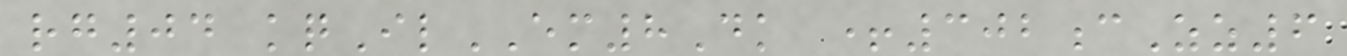rg04 kqIlEM8Dk +302cZz6
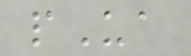pUa
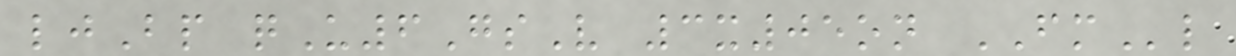ljBp qU6GsV 3x05on FMl
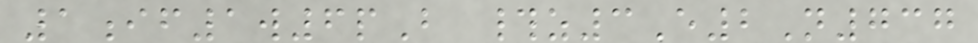1if1w6pB #z3E2N737
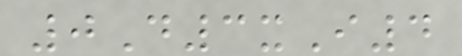0D3xI4
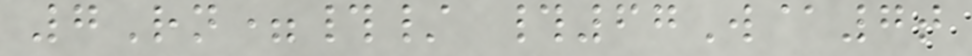7Rn=#/ #67W@7t
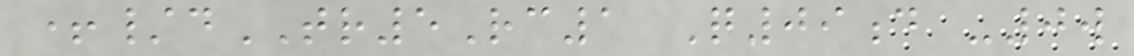+/dTR5Rc1 Q09d -0w
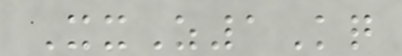XxZ1Kq
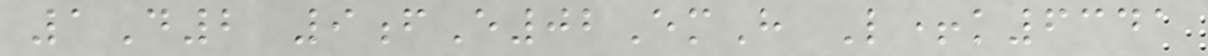1D2 9fE02EmH L+k6341
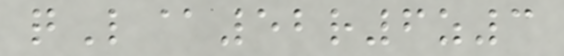qL@52r6z3
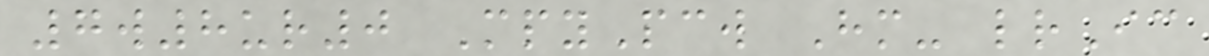7w8ur0 MpyPcw Hm- lrIc
